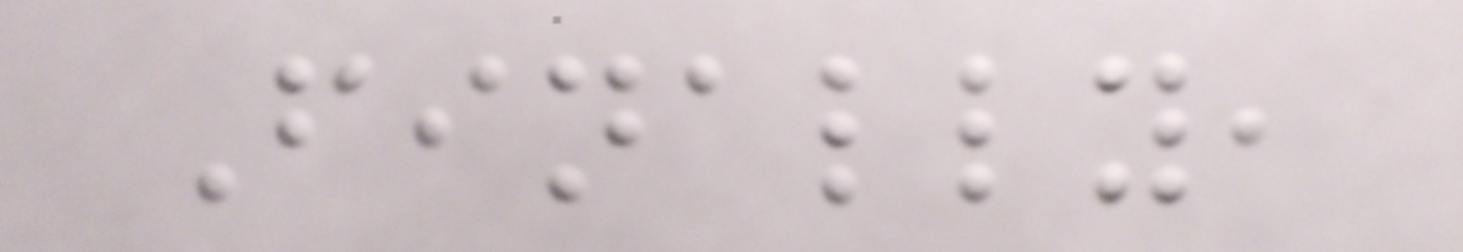Finally,
